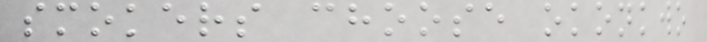smokers choose okonkwo
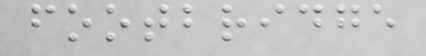footbridge
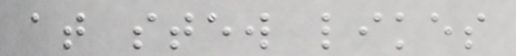at stew likes
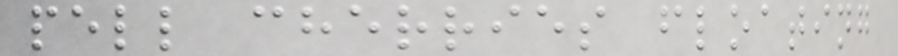pell cherries floating
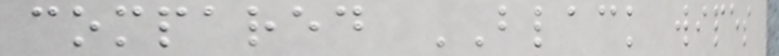compared BLACK wipes
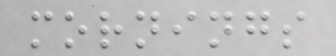mornings
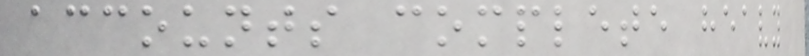accounts complete heavy
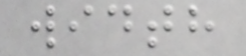width
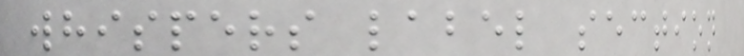whispers label section
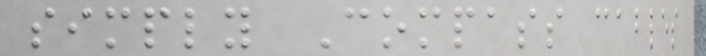simply Compass cables
